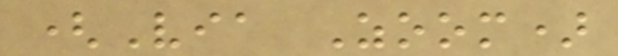(Via Zoom)
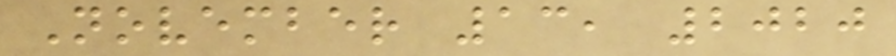November 13, 2020
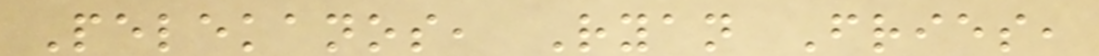Pelekanos, Ryan Fries,
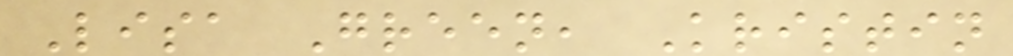Lisa Green, Kristin
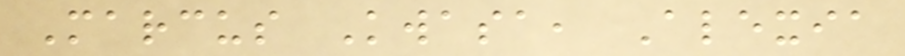Marcus Kwasa, Alexia
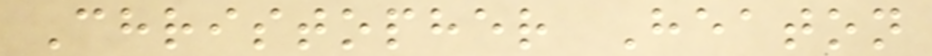Christopher Heaton
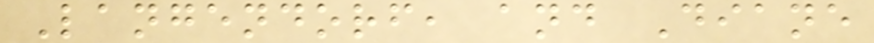Langendorf, and Diane
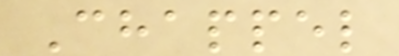Chappel
